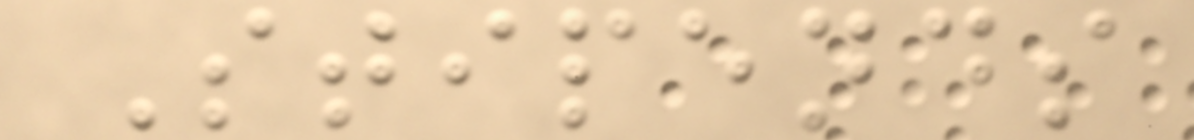Stipends
